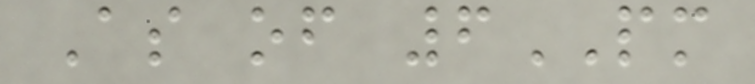As of 6PM
